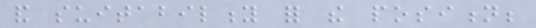and suitability for the position;
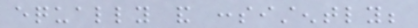equally and consistently;
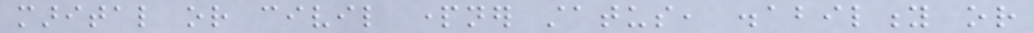marital or civil partner status, disability or
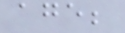age;
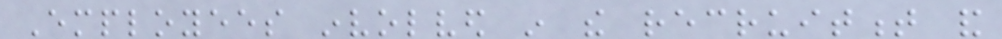Employees involved in the recruitment and
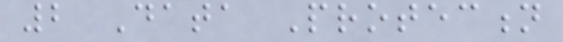2 Data Protection
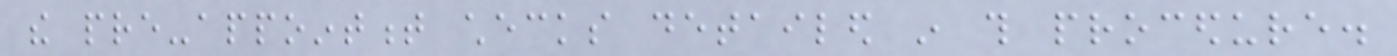the pre-appointment checks detailed in this procedure.
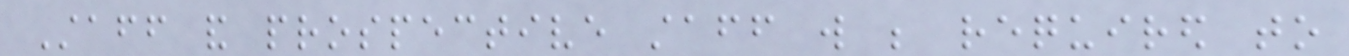Staff and prospective staff will be required to
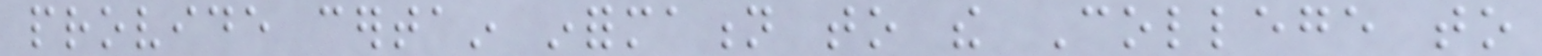provide certain information to the College to
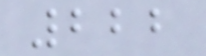222
